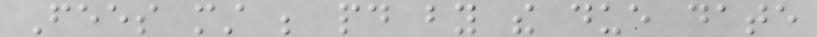Fees must be paid by the due date
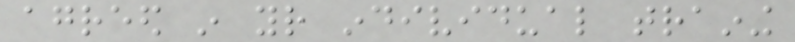agreed in your individual training
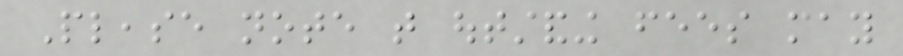Please note that outstanding fees may
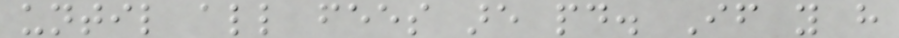until all fees are paid. If you have
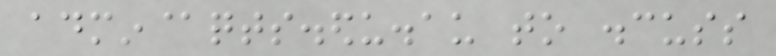admin@qts.edu.au to discuss
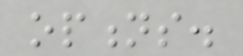options.
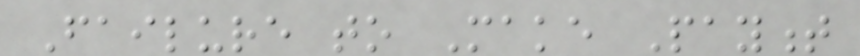Failure to Make Payment
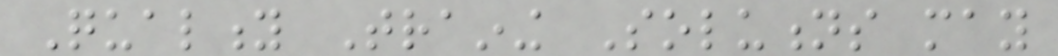Quality Training Solutions may
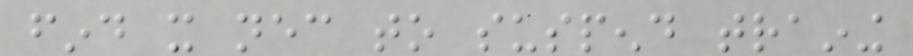find it necessary to suspend training
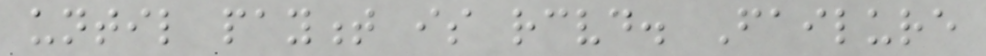until payment is received. Failure
